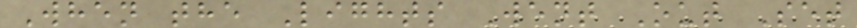When the Lights Went Out Set
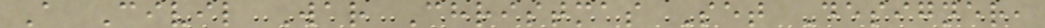A Civil War Christmas Set Designer,
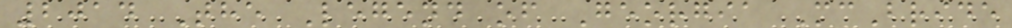2014 The Legend of Georgia McBride
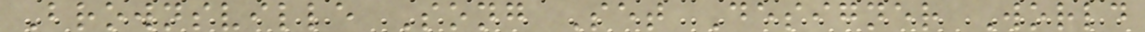Brownsville Song Set Designer World
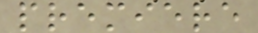premiere
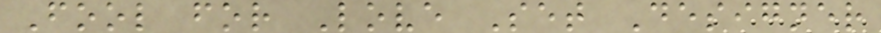Fool for Love Set Designer
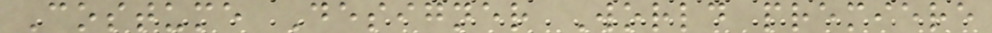Costume Designer World premiere
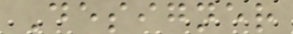Designer
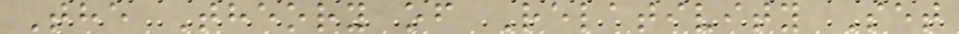The Theory of Relativity Set
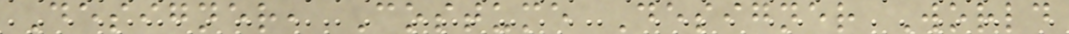Designer, Costume Designer World
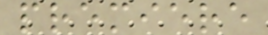premiere
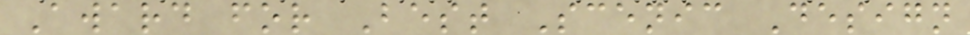Award for Best Scenic Design
